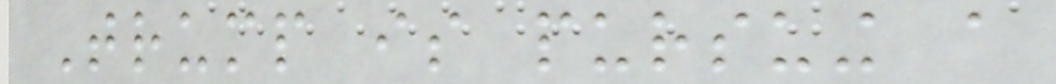Trump is pursuing a
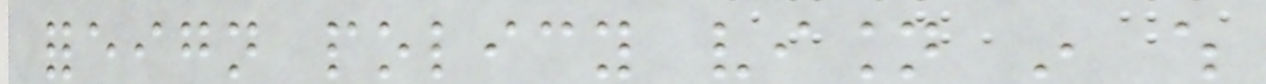foreign policy vision in which
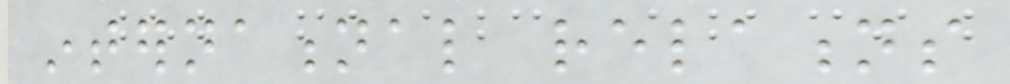international relations
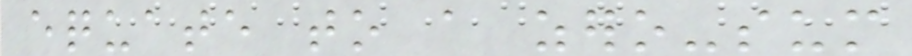equate to a zero-sum
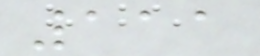111
